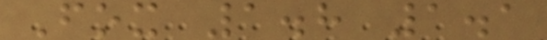Fox 1.8 1.1
